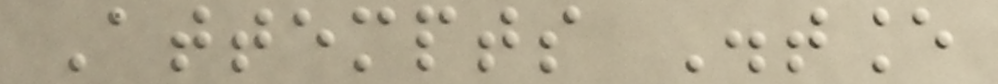Attempts Distance
